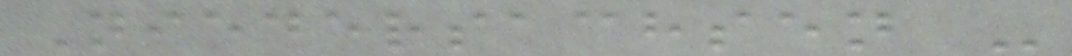Niedersachsen -
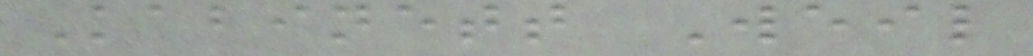Kabinett Weil
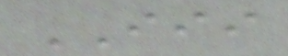III
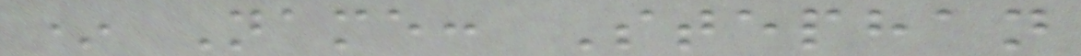* Name: Stephan
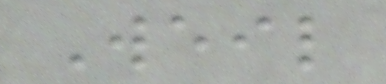Weil
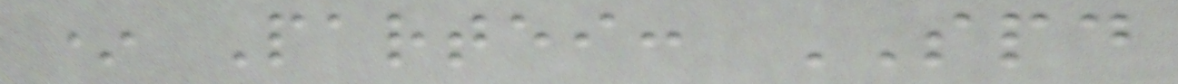* Partei: SPD
